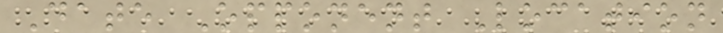Date Opponent Location
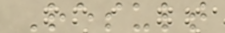Result
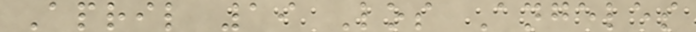April 19 Los Angeles
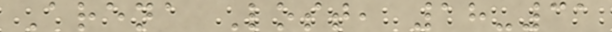Arena Lost, 18-31
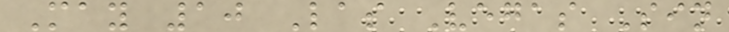May 10 Las Vegas Sin
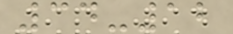34-12
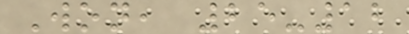Won, 25-12
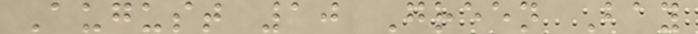August 10 Green Bay
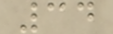34
